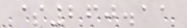$260.11
